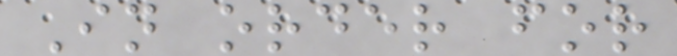In order for
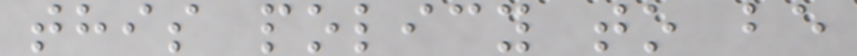this policy to be
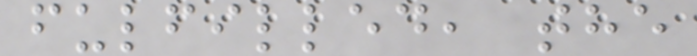fulfilled, the
